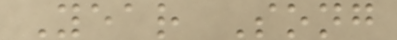Year Song
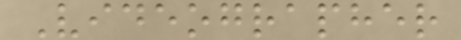Videographer
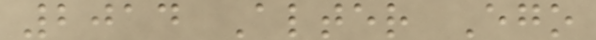2014 Alter Ego
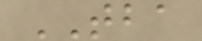TBA
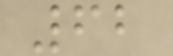62
